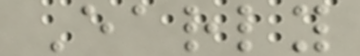Early
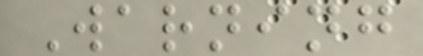Warning
